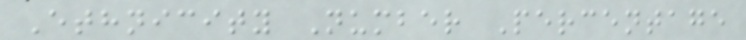Ethnicity Number Percentage
